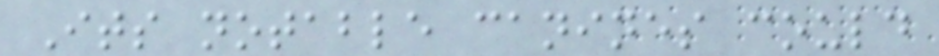Its notable canines could
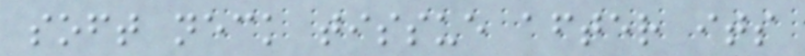soft neck tissue after its
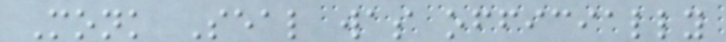Monk Seal was officially
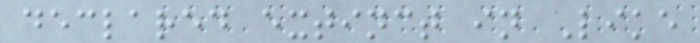declared extinct in Like
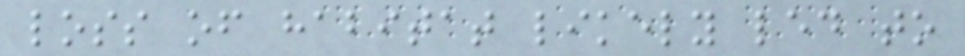loss of habitat likely led to
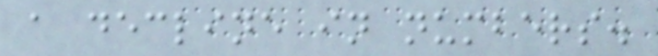a decline in numbers.
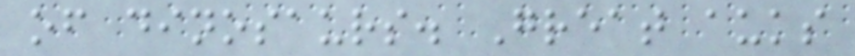of dinosaurs. Great auks
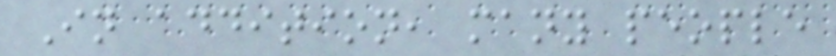In addition, many people
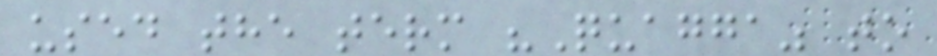used the term "Quagga" to
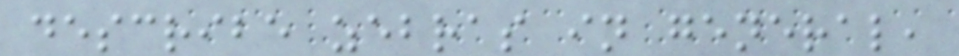describe zebras in general,
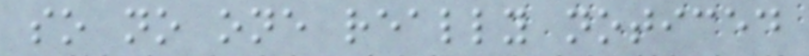so no one really noticed
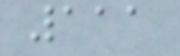111
